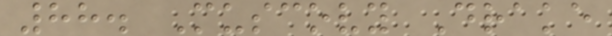88. Muscovy Drake
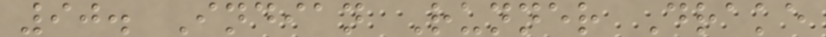90. Indian Runner Drake
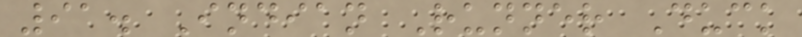91. Indian Runner Duck
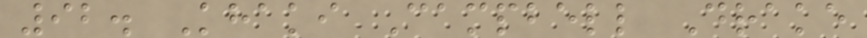92. Khaki Campbell Drake
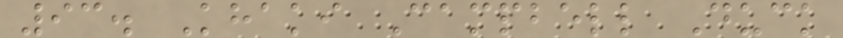93. Khaki Campbell Duck
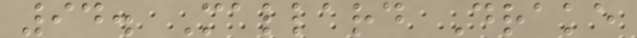94. Mallard Drake
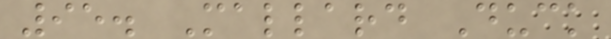95. Mallard Duck
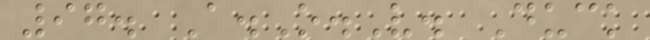97. A.O.V. Duck
